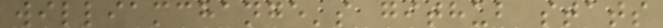williamchange's github stats
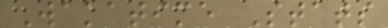Wakatime Stats
